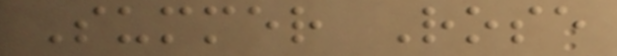Summer Rose
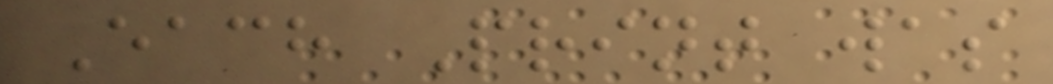Each Print was
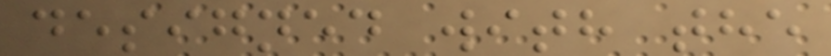designed with the
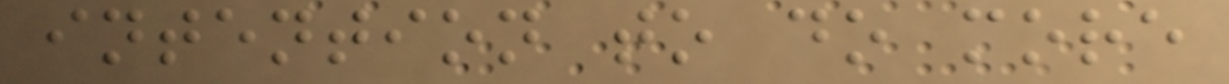intention to do more
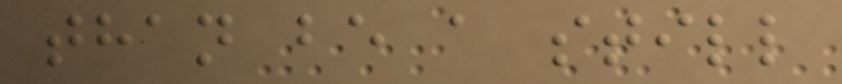than be a still
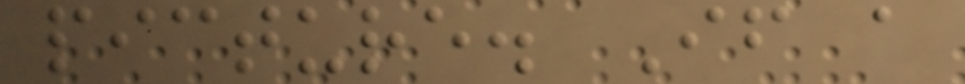picture. If a
